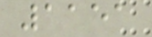1151
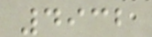4932
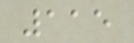115
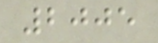2005
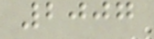2007
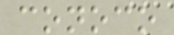conoco
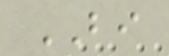BI
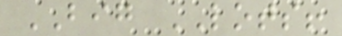BIG LOTS!
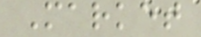Market
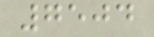7504
